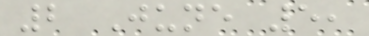2 June 5,
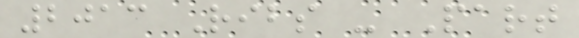2013 Ribs - Part
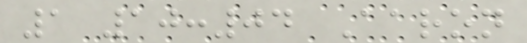1 10:04 Aaron
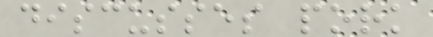discusses pork
